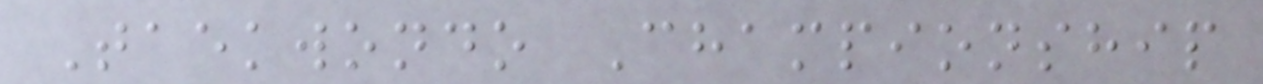Taekwondo Championship
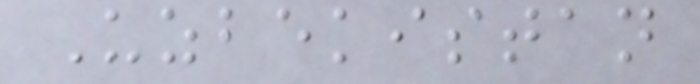Uzbekistan
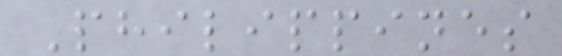Philippines
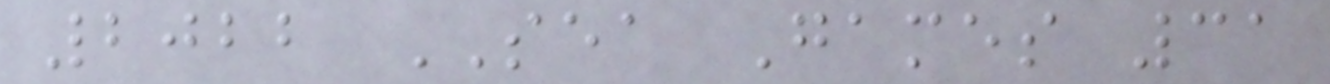2022 SEA Games 31
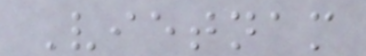Vietnam
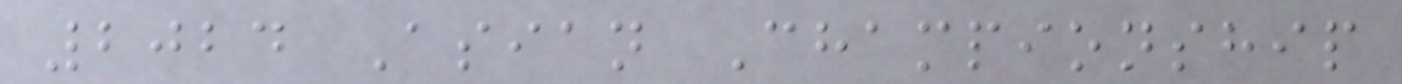2024 Asian Championship
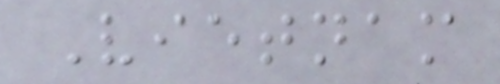Vietnam
